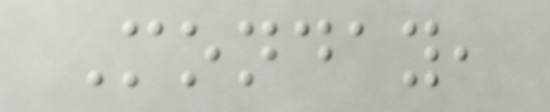Monday,
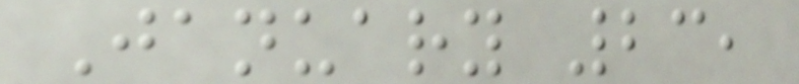January 23,
